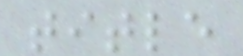title
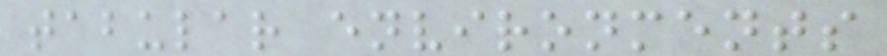tabular environments
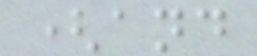(and
